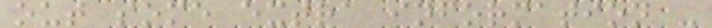out some extra information -
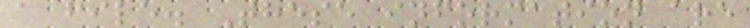a file. These information are
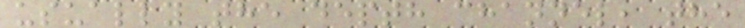usually the depth channel, the
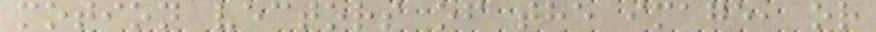motion vectors of the image, or
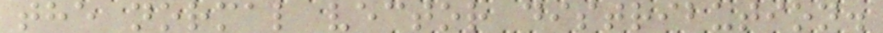the normal vector distribution.
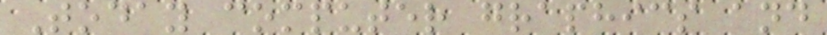Today computer graphics and
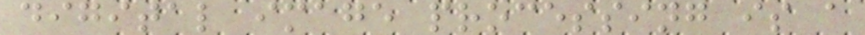digital image processing is a
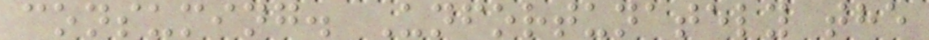consuming. Unfortunately the
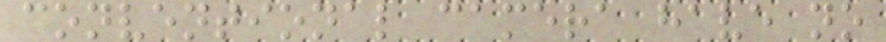conventional camera have no
